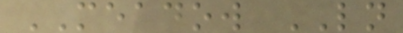MEADOW LN
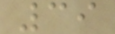39
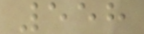558
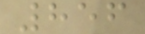856
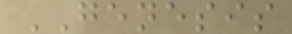GENESIS
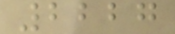2227
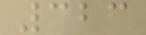323
